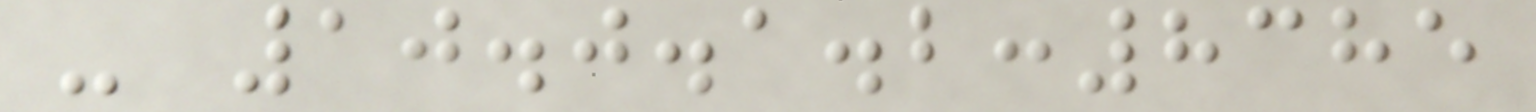- 10.0.1.2:8385
